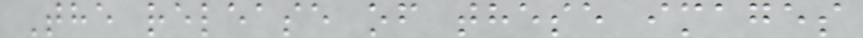The release of these images
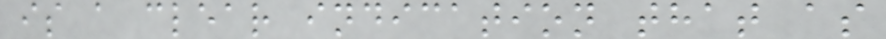is a clear indication that as
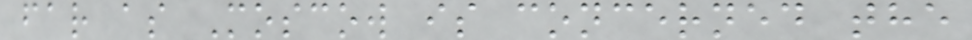far as Moscow is concerned the
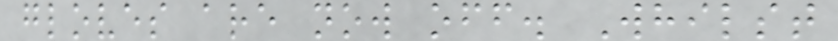gloves are now off. Whilst
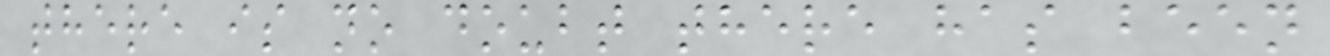there is no doubt there has been
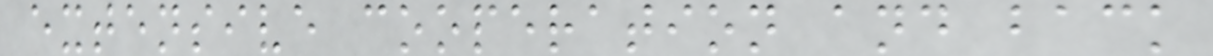extensive cooperation and back
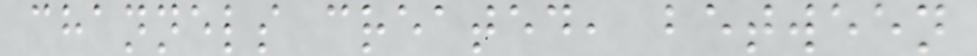channels created, between
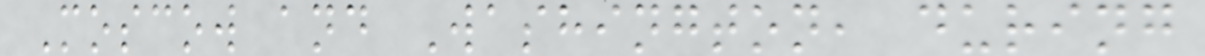Moscow and Washington, during
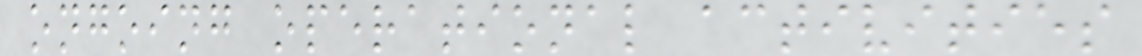ongoing operational activities
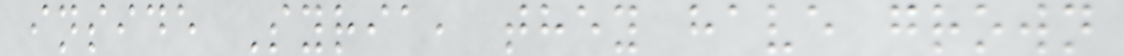inside Syria, they have grown
